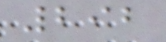292
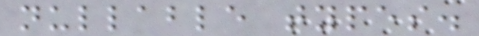nullable types.
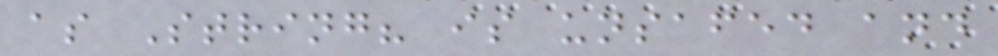as String? is unsafed and
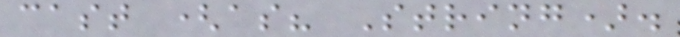cast (as? String).
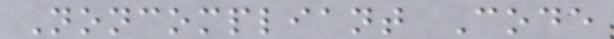Noncompliant Code
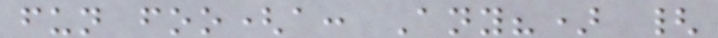fun foo(a: Any?) {
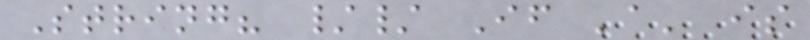String? // If 'a' is
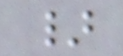}
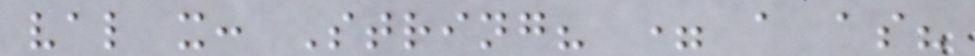val x: String? = a as?
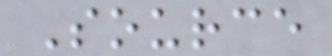Source
